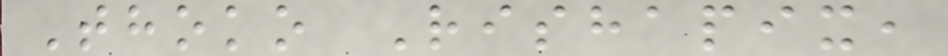Thoko Rishapix,
